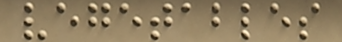vegetables
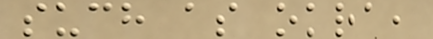such as okra,
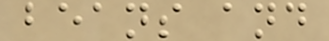beans and
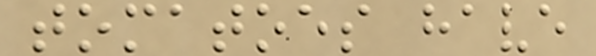tomatoes have
